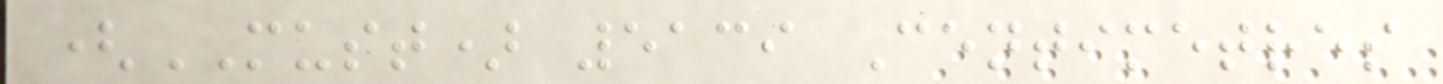(MUST) 5139 Centimetres
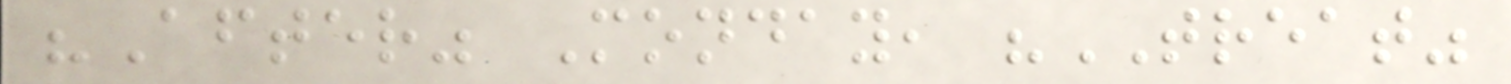"After" Monday, "TREAT"
